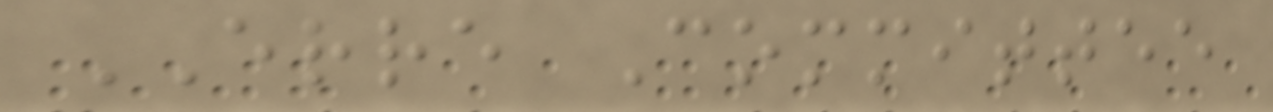ERRE Committee
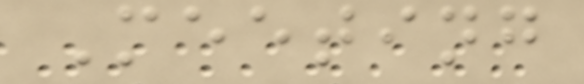Meeting
